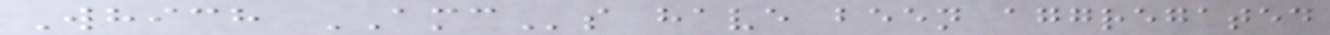Which AMCs have been aggregated
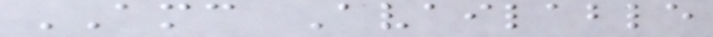AMC Available
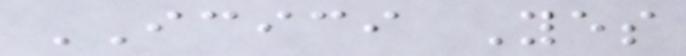ICICI Yes
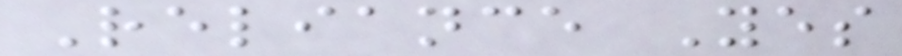Reliance Yes
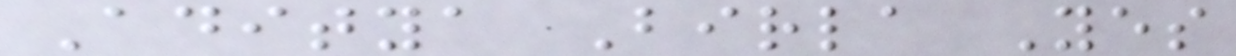Aditya Birla Yes
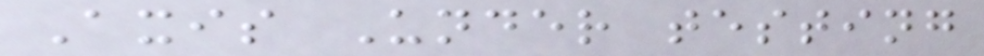Axis Under testing
